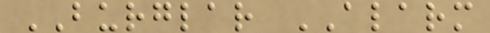BURGLAR ALARM
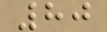80
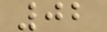02
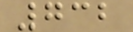732
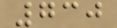730
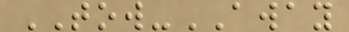TOW-AWAY
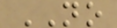NO
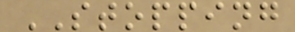STOPPING
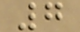7
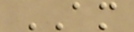AM
